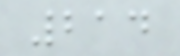214
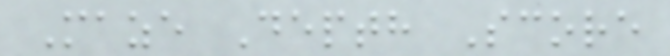Maze Depth Score
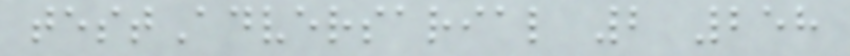testAdversarial 2 258
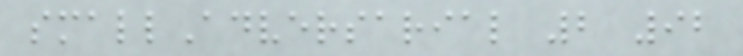smallAdversarial 2 92
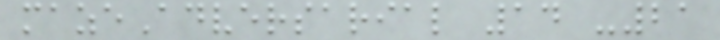mazeAdversarial 14 -21
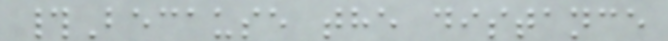#Because the distance
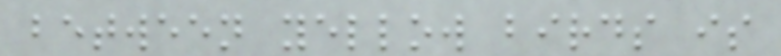between yellow birds is
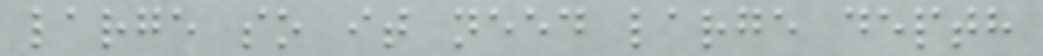large so it need large depth
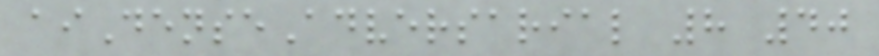aiDenseAdversarial 8 40
